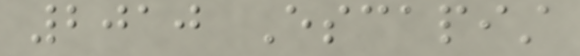2010 Escapist
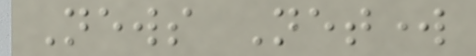News Network
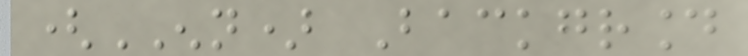(ENN) Background
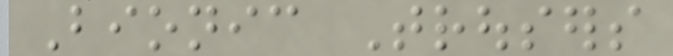Bionic Trousers
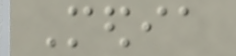Media
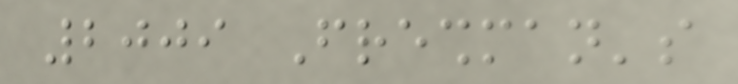2009 Freshman's
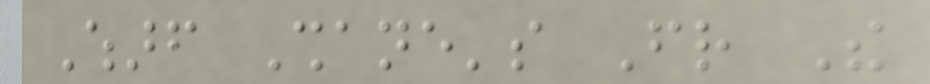Wharf Shane's Friend The
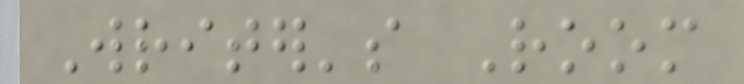Writer's Room
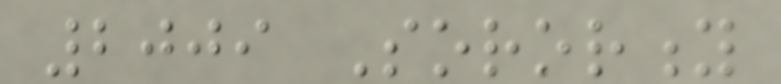2009 Sorority
